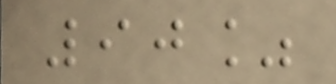90%
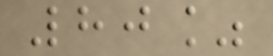80%
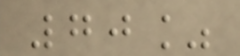70%
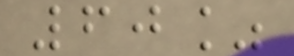60%
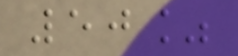50%
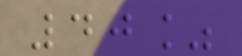40%
